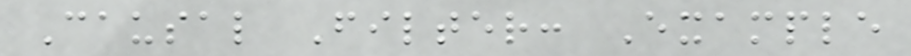Causal Filter: Example
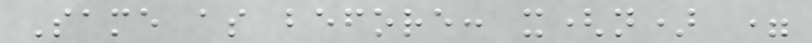Same as before: x(n) =
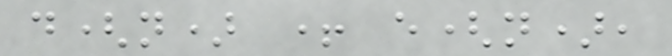d(n) + e(n),
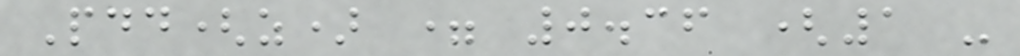Pdd(z) = 0.36 (1 -
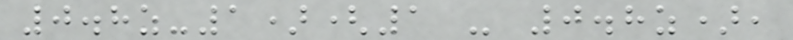0.8z-1)(1 - 0.8z),
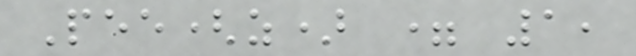Pee(z) = 1,
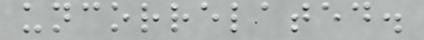uncorrelated.
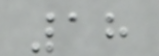18
